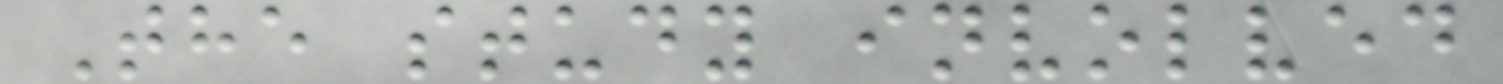The study involved
